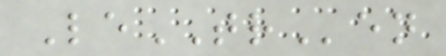LeTRen
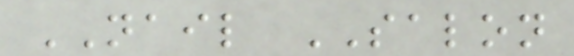NAIL SALON
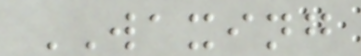WAXING
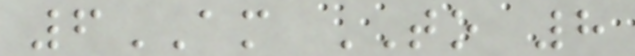6AM TO 8
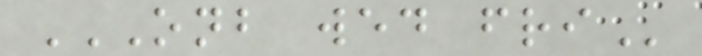ONB WED FRI
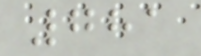781
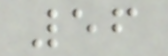56
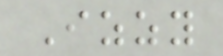Izzy
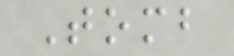Tomb
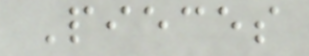Pieces
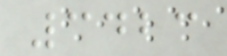3423
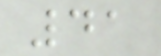41
